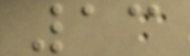13
